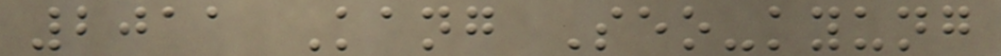2011 Kang Seo-kyung
